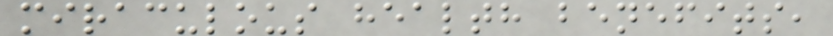miraculous health benefits,
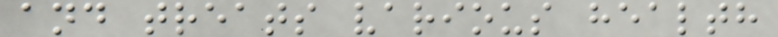and treats various health
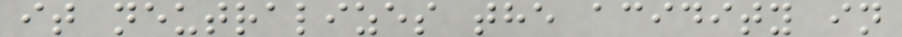it neutralizes the acidity in
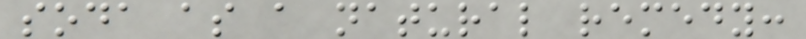soda as a natural remedy:
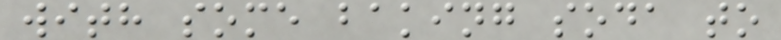with some baking soda to
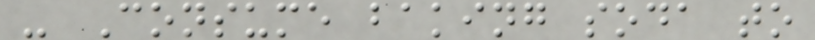- Consume baking soda to
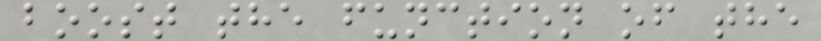boost the function of the
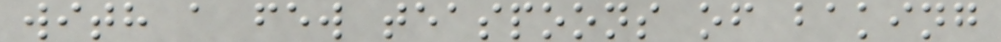with a few teaspoons of baking
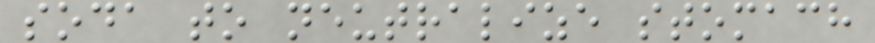soda to neutralize stomach
